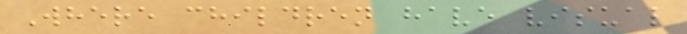Where children have visual
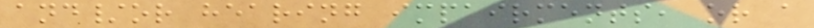and/or hearing impairments, or a
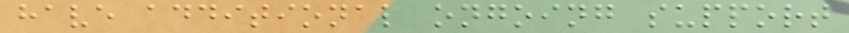have additional ongoing support
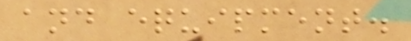and equipment.
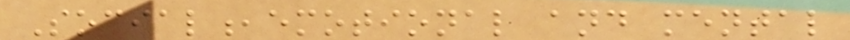Social,emotional and mental
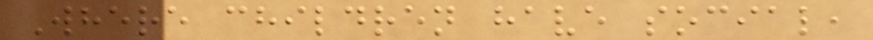Where children have social,
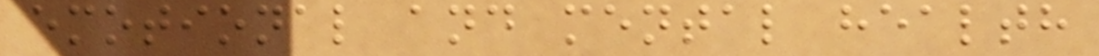emotional and mental health
